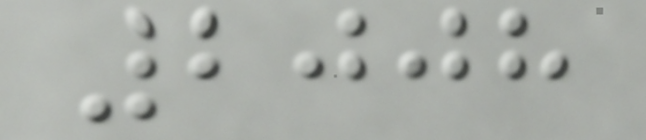2008
